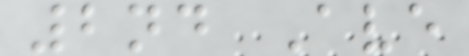2nd Ave
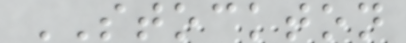STOCKTON
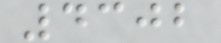4302
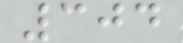304
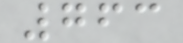763
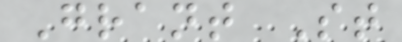Grant St
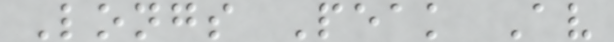Longs Peak Av
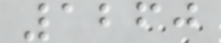1260
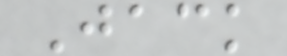Jack
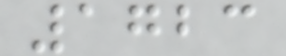1723
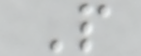P
